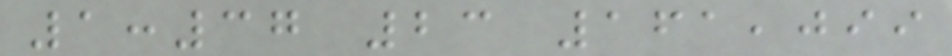1:37 23 161,099
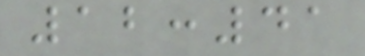12:41
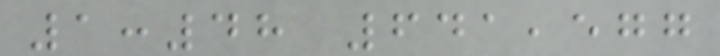1:48 641,577
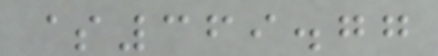$369.77
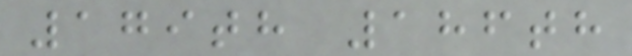179th 186th
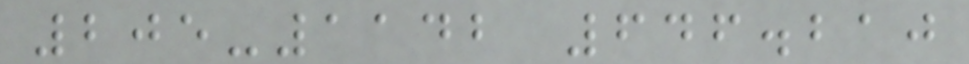205-1142 646.210
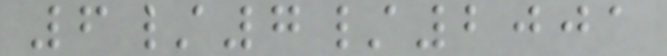6/7/2001
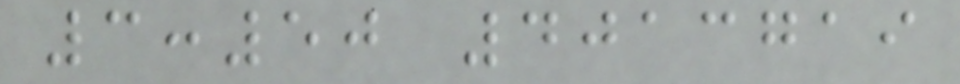3:50 4013719
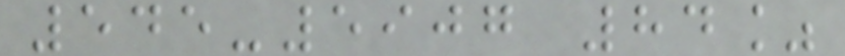545-5907 84%
